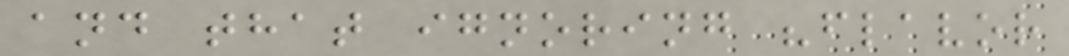and that ignoring "flavor
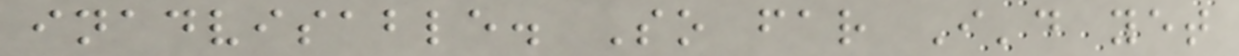inadvisable. So far I'd yet
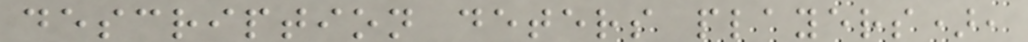description deters players),
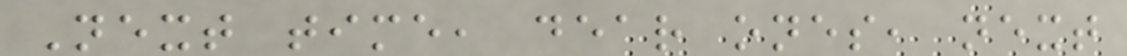Next time, dear ones, next
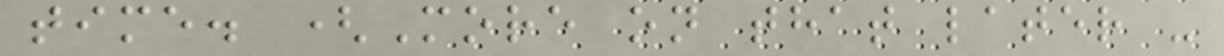time. (More on that later -
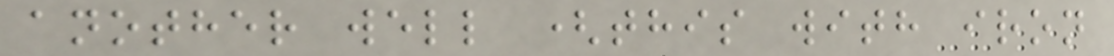another well (this with iron
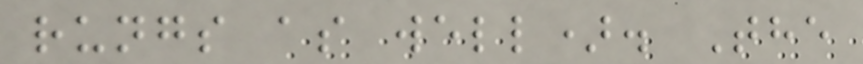rungs as well). The
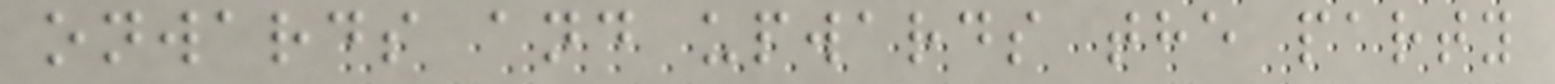onwards and upwards the party
